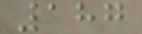187
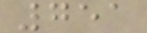751
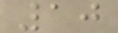10
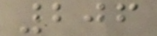206
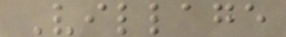Village
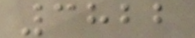3822
